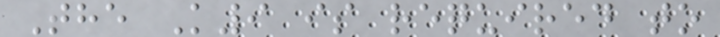The K9 is required to
